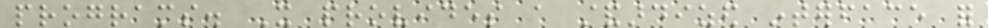programs. It provides a standardized interface for
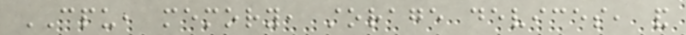CPU, memory, storage devices, and
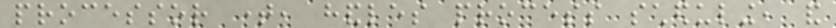processor time, handles process scheduling, and
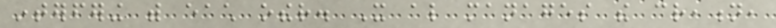interfering with each other. It also manages the creation,
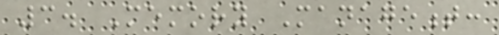3. Memory Management:
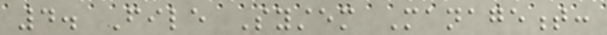4. File System Management:
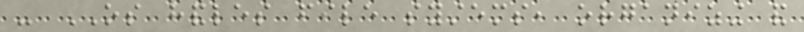- OS handles file systems, organizing and
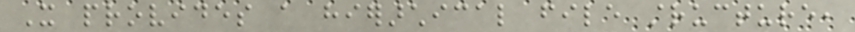It provides a hierarchical file structure,
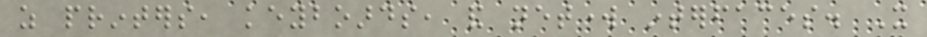as printers, keyboards, and network interfaces. It
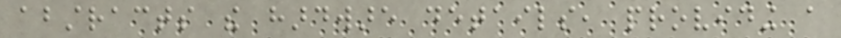abstracts the hardware details, providing a
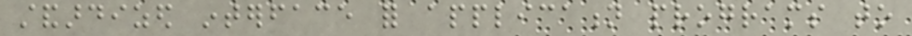standardized interface for application programs to
